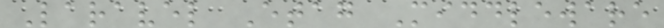Laravel Etag Middleware
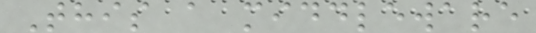This a middleware
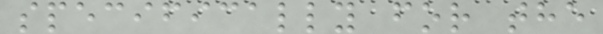specifically for the
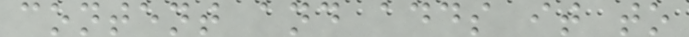content and adds it to
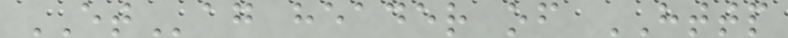ETag header of HTTP
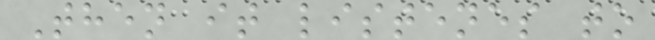Then it listenes to
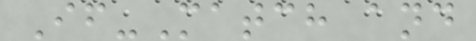If-Match and
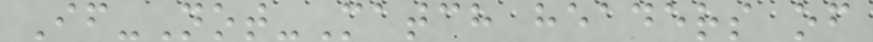If-Not-Match headers of
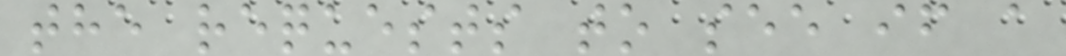the requests to see if a
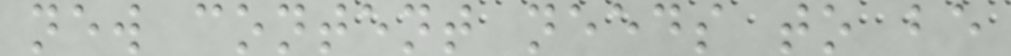new content needs to be
